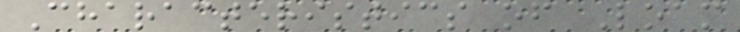Characteristics of Loam
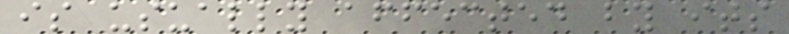is usually affected by its
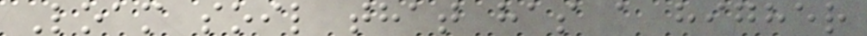Loam soil that has a higher
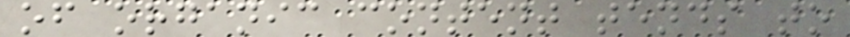of organic content tends to
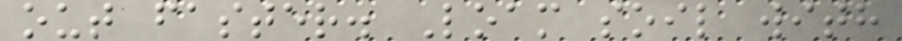out faster. Loam soil with
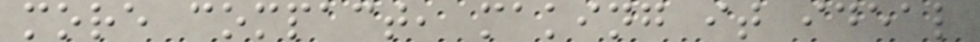more compact, making it ideal
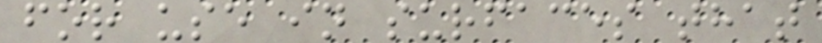for use in surfaces that
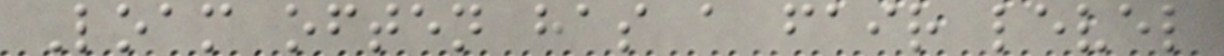Loam often has a fair level
